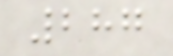287
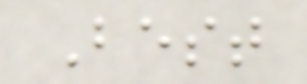Best
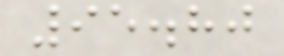95.80
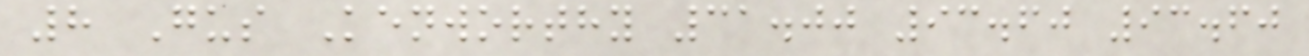8 Gus Kenworthy 31.00 93.60 93.60
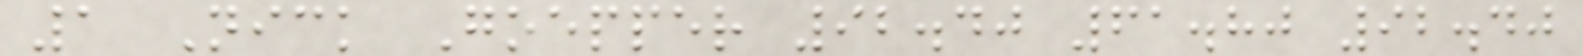1 Nick Goepper 92.40 61.80 92.40
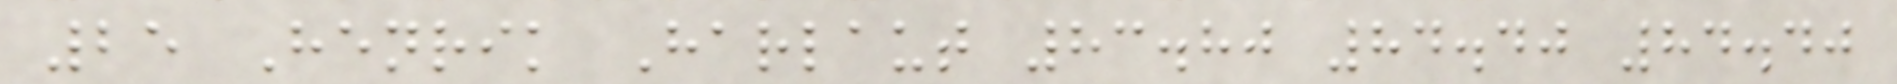25 Henrik Harlaut 83.80 84.40 84.40
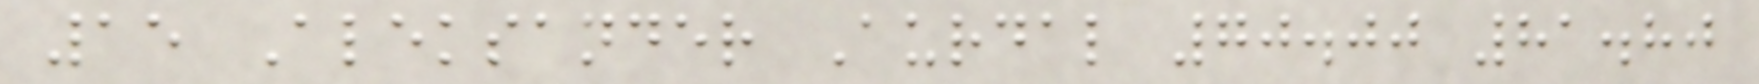15 Aleksander Aurdal 70.00 81.80
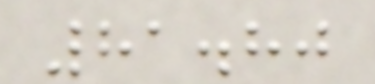81.80
